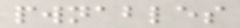pwnables
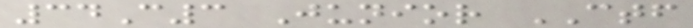34C3 Junior CTF
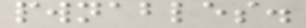pwnables.
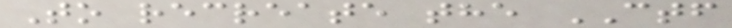To recreate the CTF
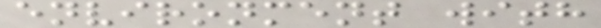environment with
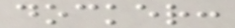docker:
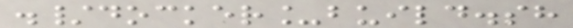./docker_build.sh
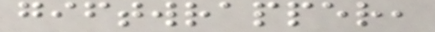giftwrapper,
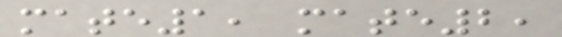mate1, mate2,
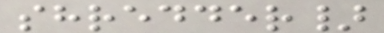shredder}
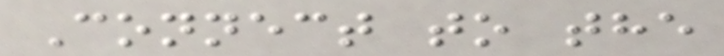Connect to the
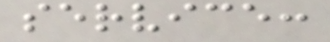service:
